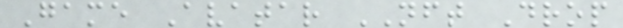Game Avatar NFT Drop
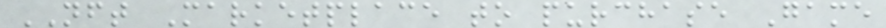NFT Marketplace to purchase Game
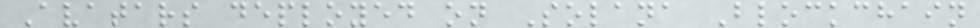Avatars deployed on Solana Blockchain
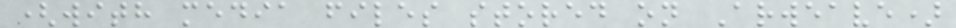(with media files stored on Arweave)
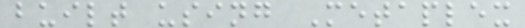built using Metaplex
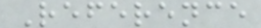Reference
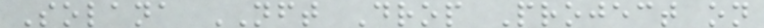Solana NFT Drop Project on
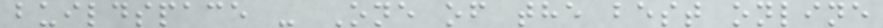buildspace - One of the best online
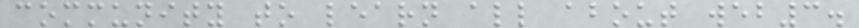community to learn all about web3.
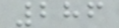286
